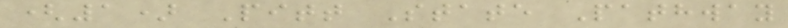(1) Pitt State Pathway
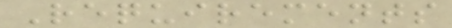Requirements
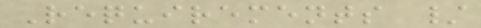Requirements /
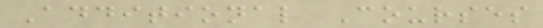Additional Courses
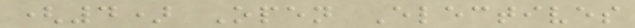(4) Open Electives
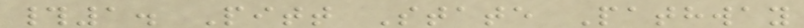#1. Pitt State Pathway
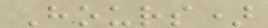Hours)
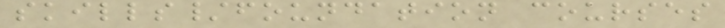skills/foundation courses
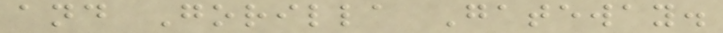and Gorilla Gateway.
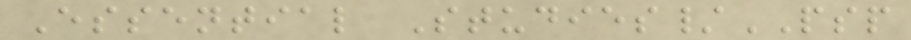Essential Studies/PSP
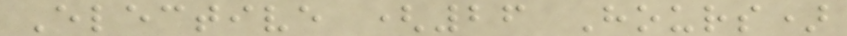Elective (26 Hours)
